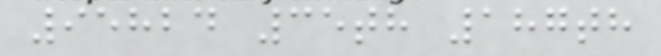95824 35th 187th
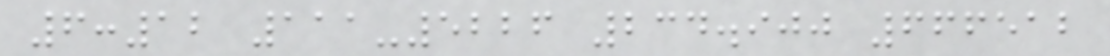6:12 111-5226 234.900 666512
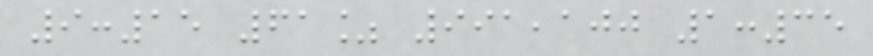9:15 61% 991,100 1:35
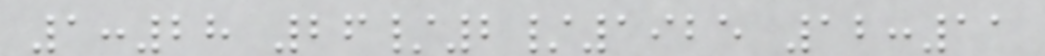1:28 26/2/1925 12:11
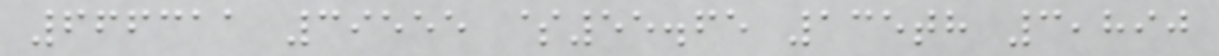666311 39555 $55.65 135th 3,890
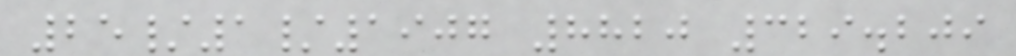25/1/1907 8820 329.209
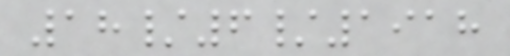18/6/1918
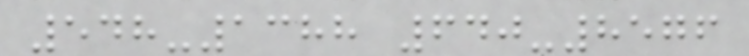548-1388 640-8576
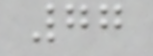77
